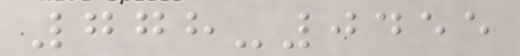778-0455
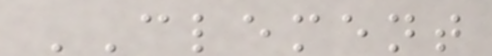CLEMENT
